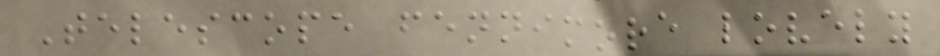Telescope fennimore lovely
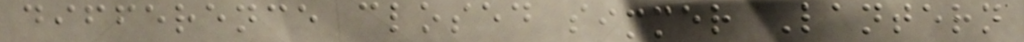difference closed simmer Lantern
